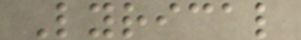Lyrical
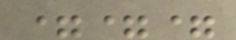===
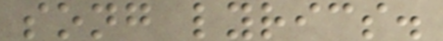song lyrics.
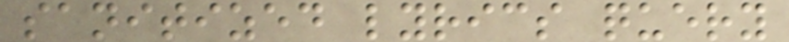sanitized lyrics query
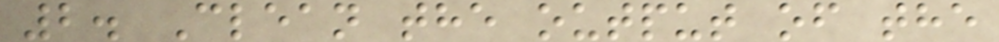2. Clean the output of the
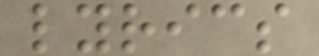lyrics
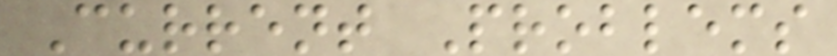Current Problems
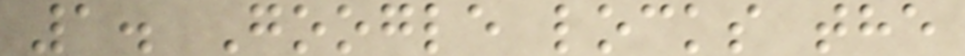1. Google locks the
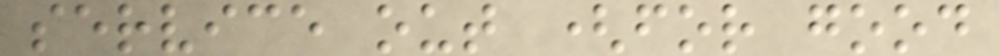service out (for good
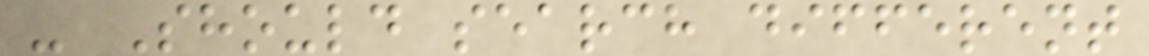- Should search different
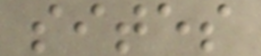sites
